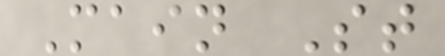Main St
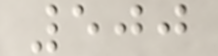500
